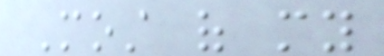Most of my
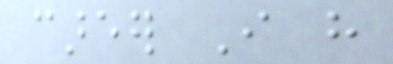career I have
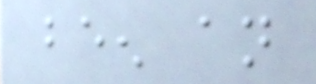been an
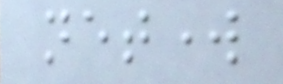network
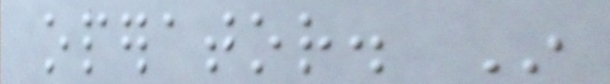operator. In
